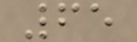65
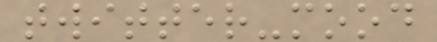twitter-mood
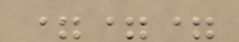===
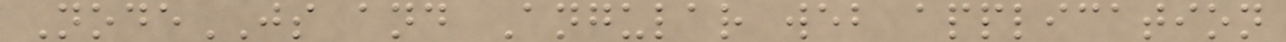NodeJS and Angular web application
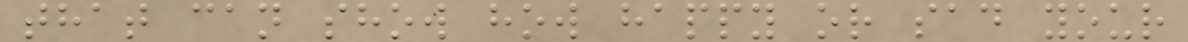that can show how happy or sad your
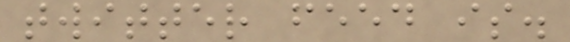twitter feed is.
